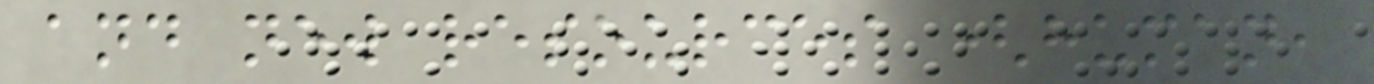and new resources (human,
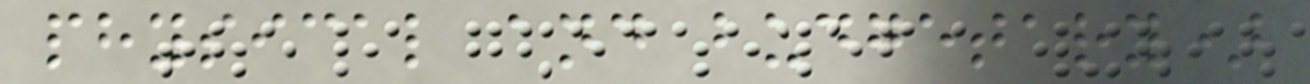physical and budgetary)
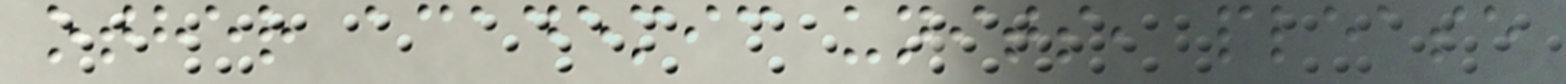other academic units, please
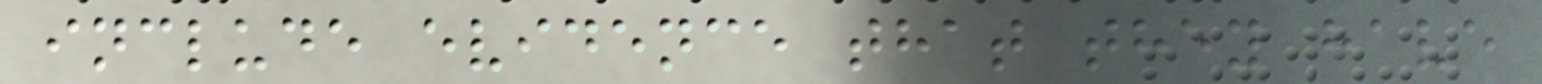include evidence that they have
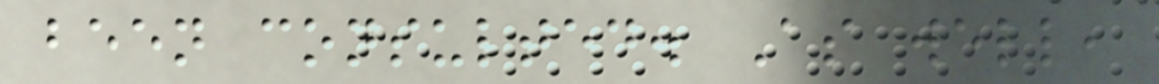been consulted. As well,
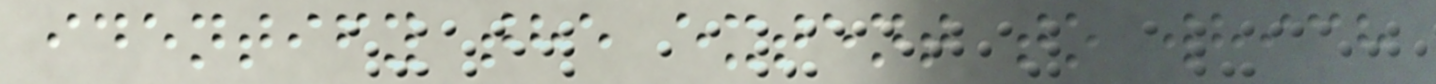identify the extent to which
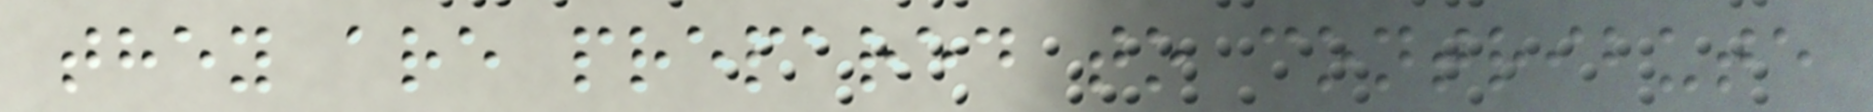they are prepared to contribute
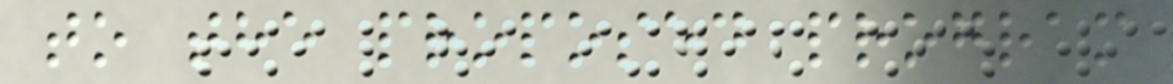to the proposed program
